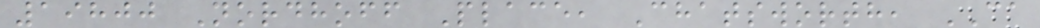19800 Nordhoff Place, Chatsworth, CA
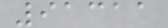91311
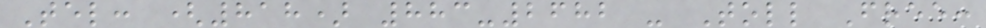Tel: (818) 883-2682 - Toll Free:
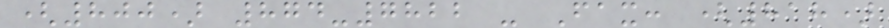(800) 874-7822 - Fax: (818)
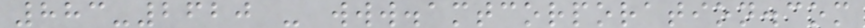883-2620 - www.amtcorporation.com
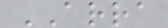ARRA
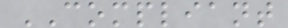COMPLIANT
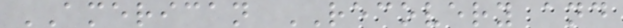AMERICAN RECOVERY and
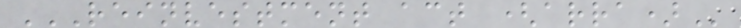REINVESTMENT ACT (ARRA)
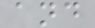and
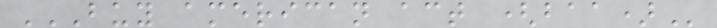BUY AMERICAN ACT (BAA)
